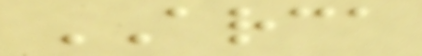ARCA
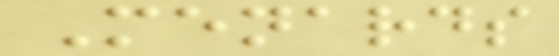Menards
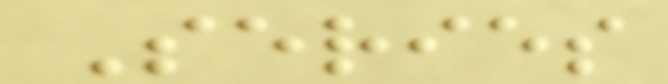Series
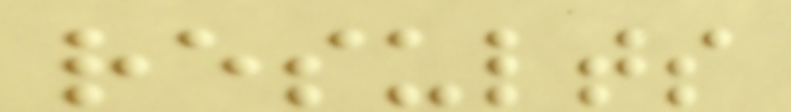results
